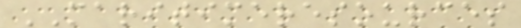MARITIMERESOURCES
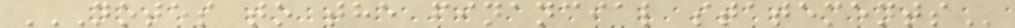NOTES TO THE FINANCIAL STATEMENTS
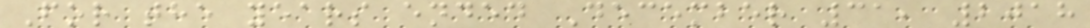For the years ended December 31, 2018
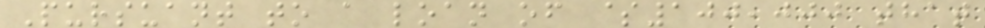Pursuant to a loan of $100,000 that
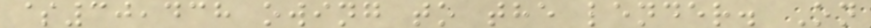$30,438 owing to the lender. On
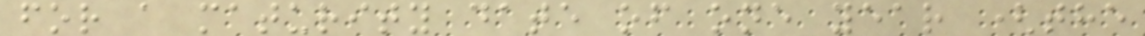for a maturity date of one year (the
